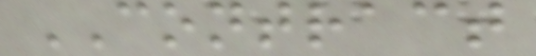CONTRACT
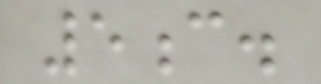5c.
